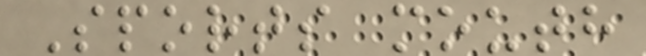Sports mouth
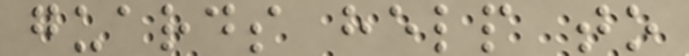guards help to
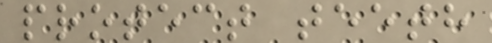protect teeth
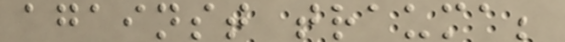against trauma;
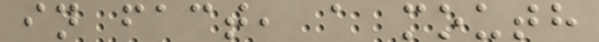in fact, a mouth
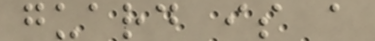guard is a
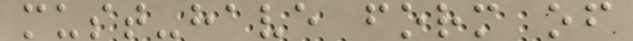must-have form of
